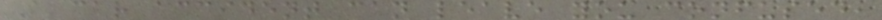A car accident can leave you confused,
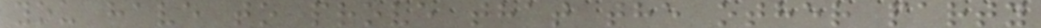you have to prove that the other party
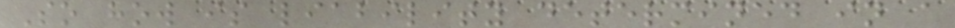So how is liability determined in a
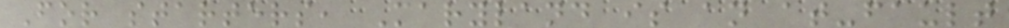For starters, Maryland is an at-fault
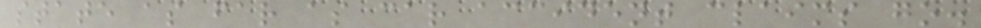state as far as car accident claims go.
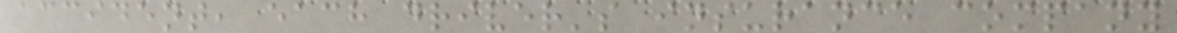accident, each driver's insurance company
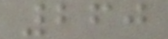260
